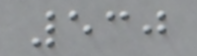530
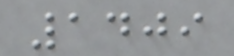1409
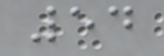54
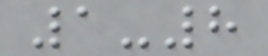1-8
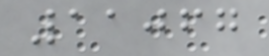11067
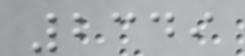2349
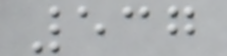537
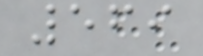569
